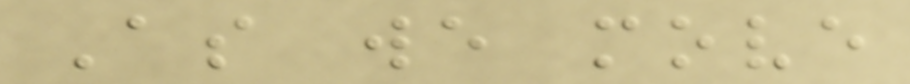As we move
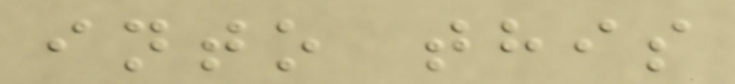into this
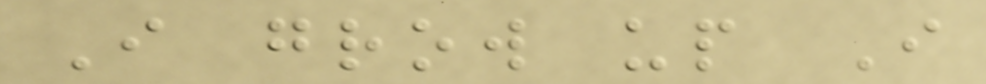I grow up I
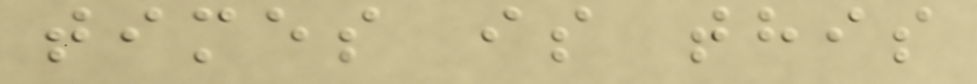times is this
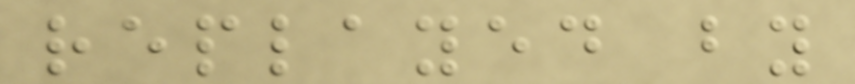replayed by
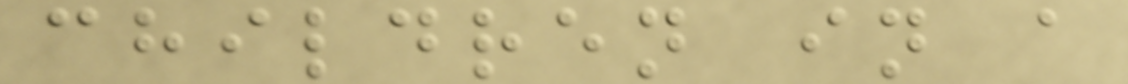children in a
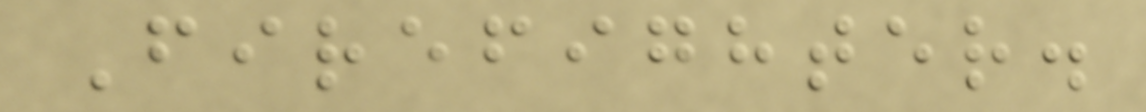Firefighter.
